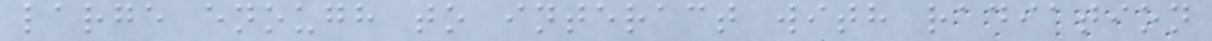large enough to interact with radiation
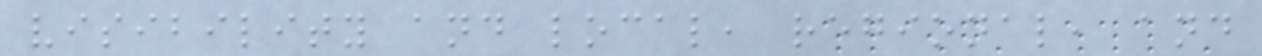visibility and local, regional, and
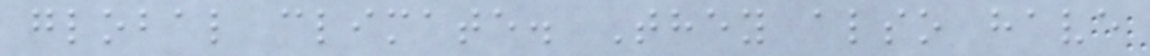global climate. They also have
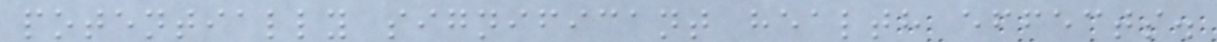potentially significant health effects.
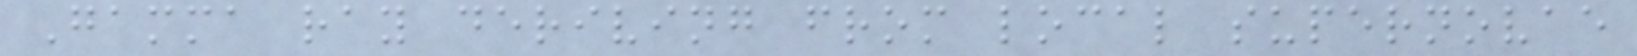Gamma ray deriving from local supernovae
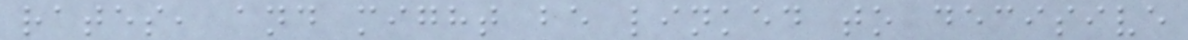rates, and might be linked to decisive
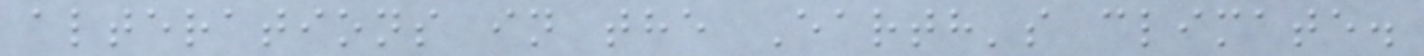alterations in the Earth's climate.
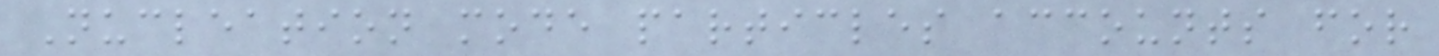Nucleation mode particles accounts for
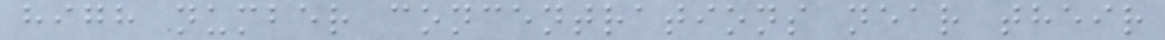high number concentrations near their
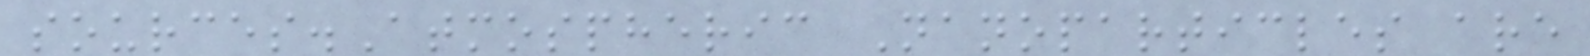sources.Atmospheric Nanoparticles are
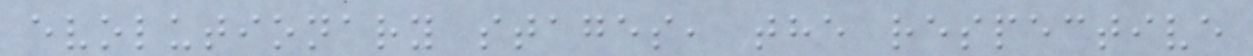evolutionary stages, the respective
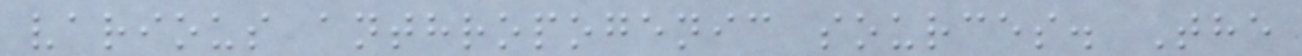various anthropogenic sources. The
